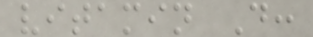vitamin D:
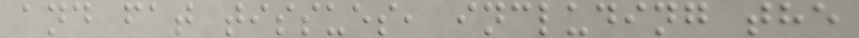and fat tissues, including the
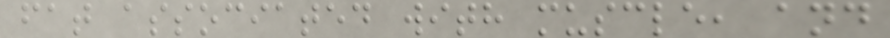fat associated with muscle, and
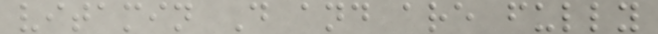vitamin D and are fully
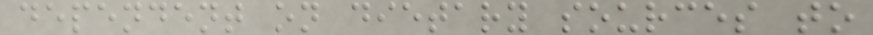dependent on dietary sources to
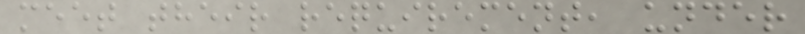meet their requirement, under
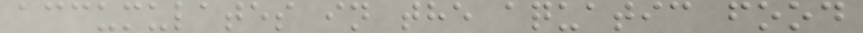accumulates in the aquatic food
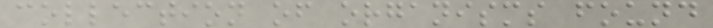collection of organisms found
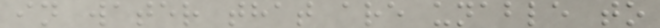in water that are unable to
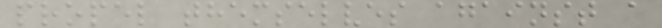propel themselves against a
